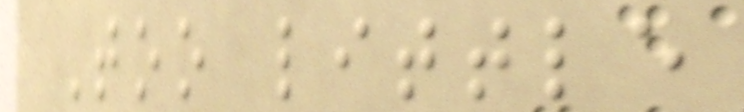Too little
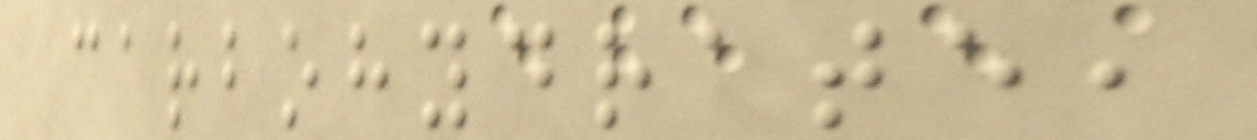carbohydrate,
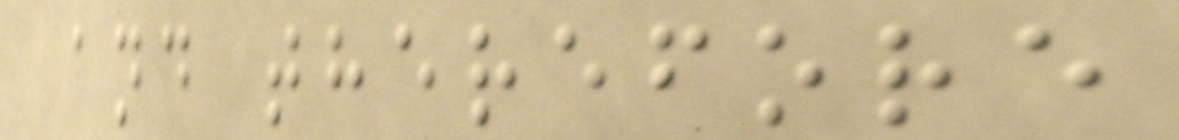and therefore
